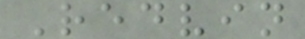Redvin
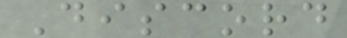Discord
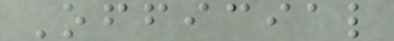Official
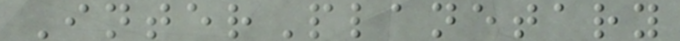InterPlanetary
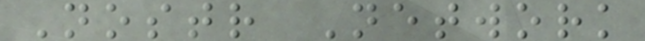Nostr Network
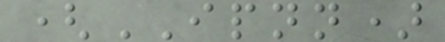(IPNN)
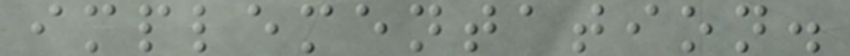implementation.
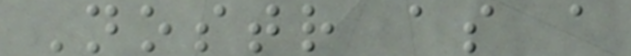Nostr as a
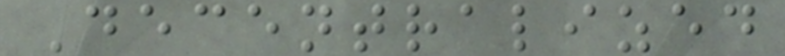Decentralized
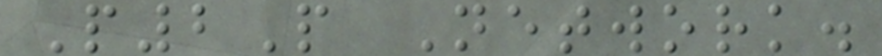P2P Network.
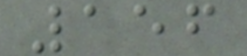156
